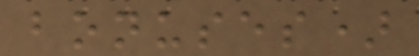bonuses)
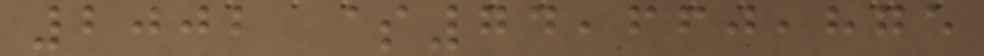2002 $74,660,875
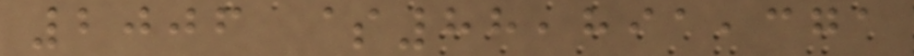2006 $88,891,371
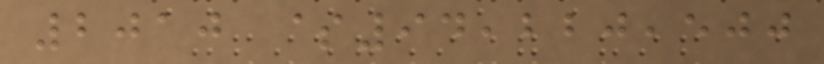2010 $94,220,500
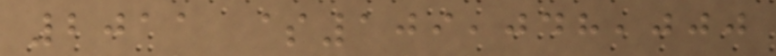2011 $109,048,000
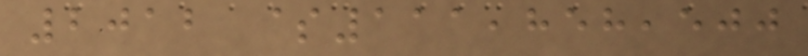2012 $111,858,500
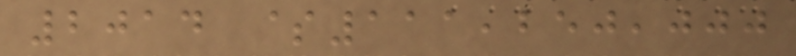2014 $111,250,000
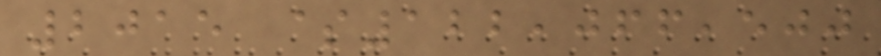2015 $122,066,500
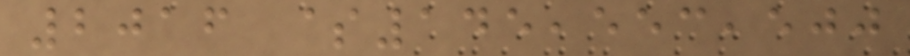2016 $145,553,500
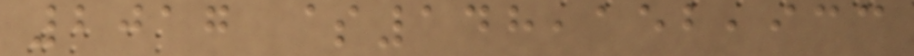2017 $148,152,933
